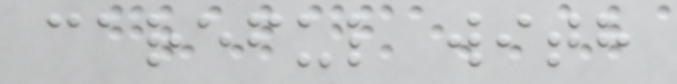careful with
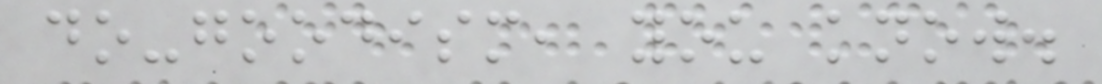do-goodism, you know.
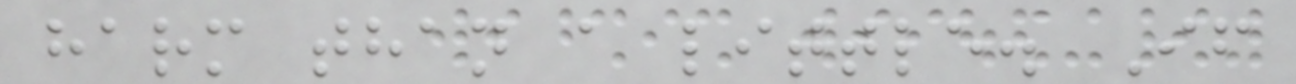harm than a little. If
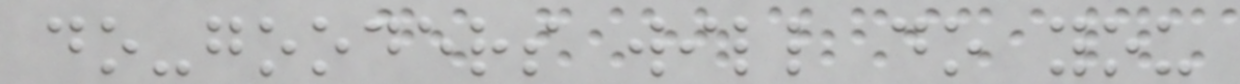do-gooders will do you
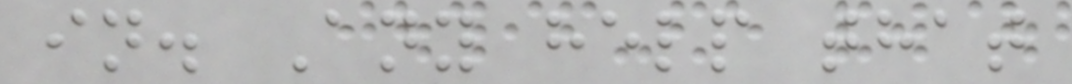in. Any help that
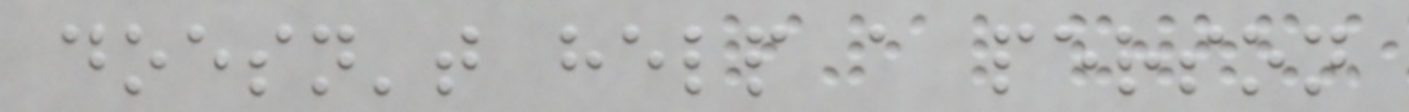doesn't help a person
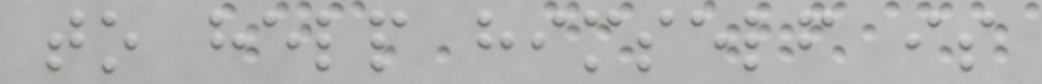to help himself is
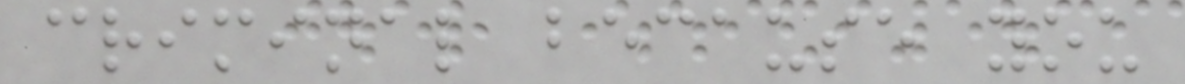criminal because you
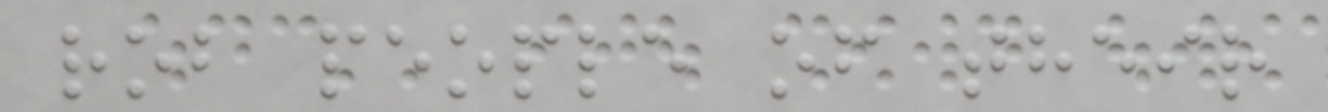rob people of their
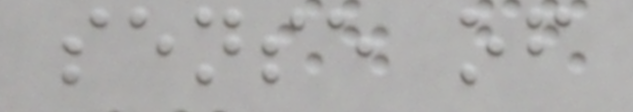sense of
